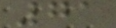71
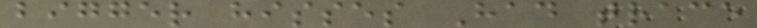bigger hisses Had trace
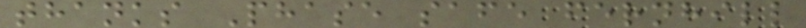thanks Phase safe fernhill
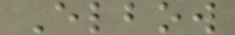Elbow
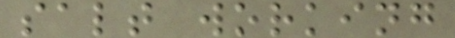salt working
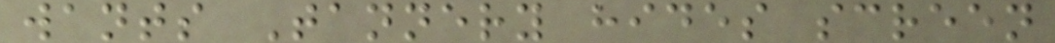wants Tannery hides screen
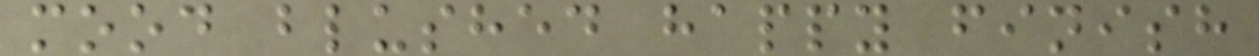mood blushed happy finish
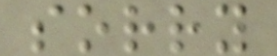sorry
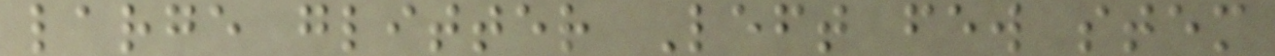large glitter Left few stem
